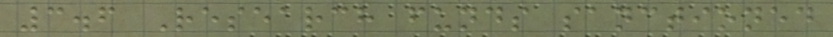3.6 Research funds sanctioned
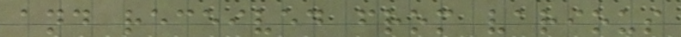and received from various
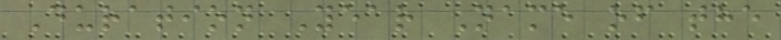Duration Year Name of the
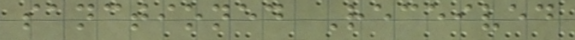sanctioned Received
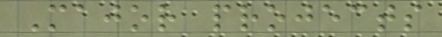Major projects
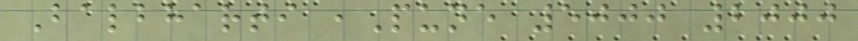Balbharti ,Pune 5000 2000
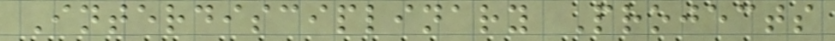Interdisciplinary Projects
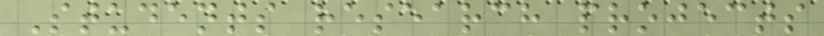Students research projects
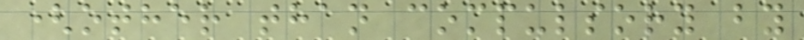(other than compulsory by
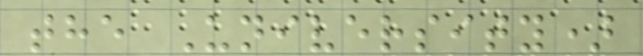the University)
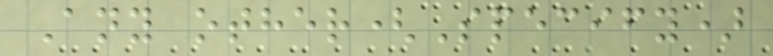Any other(Specify)
